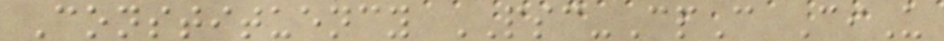Constituency PSC-CpC CiU
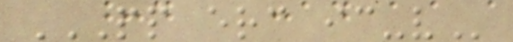PP ERC IC-V
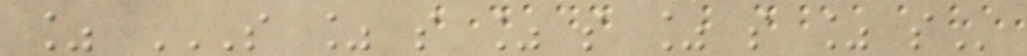% S % S % S % S % S
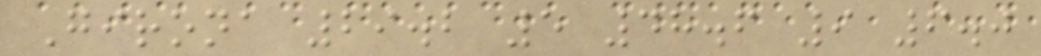Girona 29.2 5 48.6 9 6.0
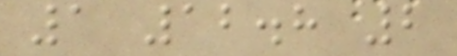1 12.8 2
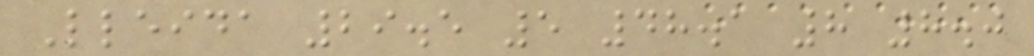Lleida 29.5 5 48.1 8 8.0
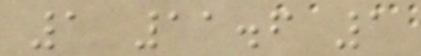1 11.6 1
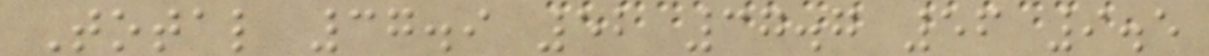Total 37.9 52 37.7 56 9.5
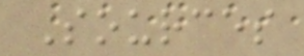Sources
